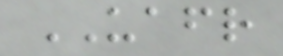UAFR
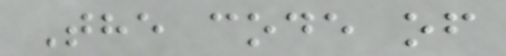The code of
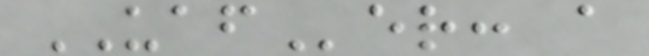UAFer: a
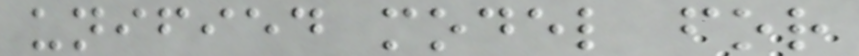unified model for
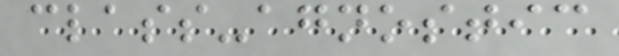class-agnostic
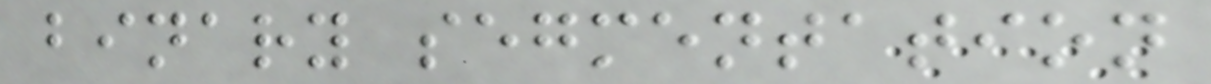binary segmentation
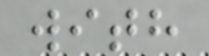with
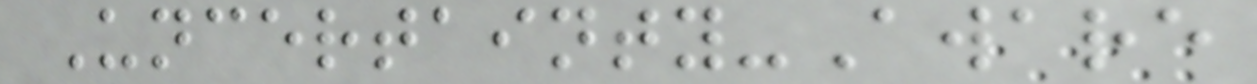Uncertainty-Aware
